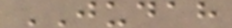JUDAH
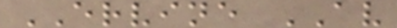ERVINE AV
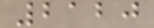2120
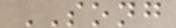SONG
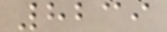8239
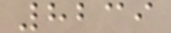8239
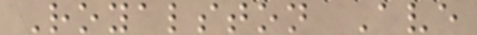Royalston Ave
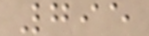795
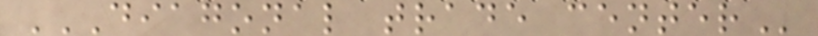DIAGONAL TRADE CENTER
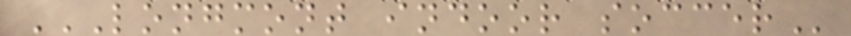LONGMONT INDOOR SOCCER
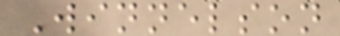Winnelson
